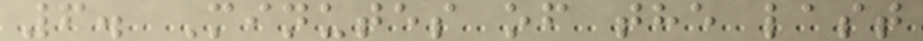6. Minutes of the last
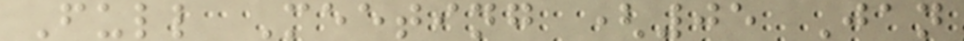Full Meeting (05 Jan
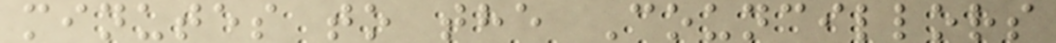minutes to the Councillors
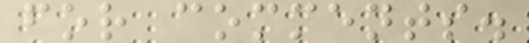for comments.
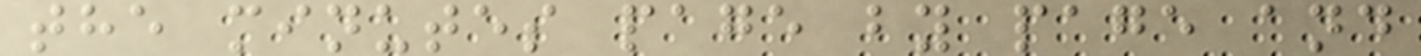the minutes page by page and
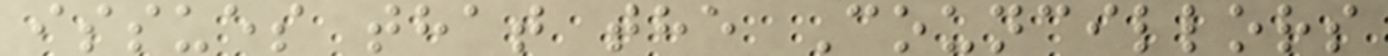issues that the Councillors
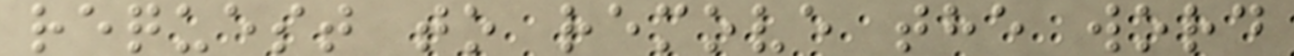request to remove the word
